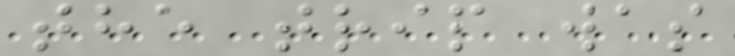the trip was
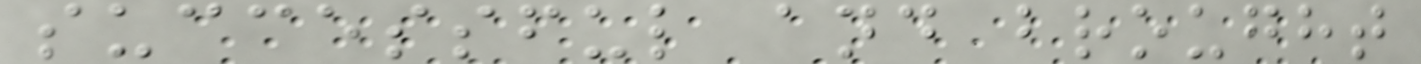successful and brought
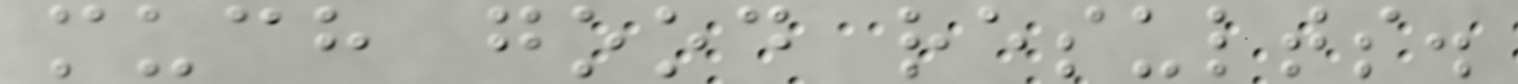much good results.
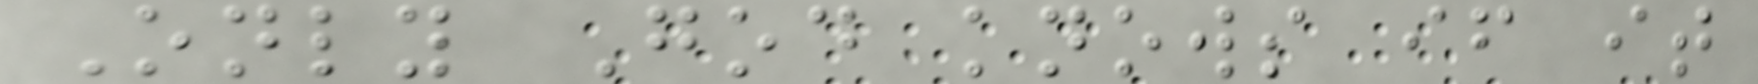Only God knows if it
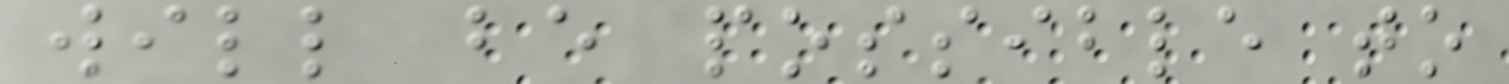will be possible to
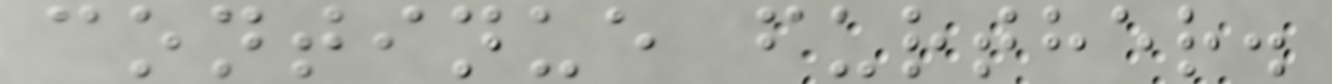continue further.
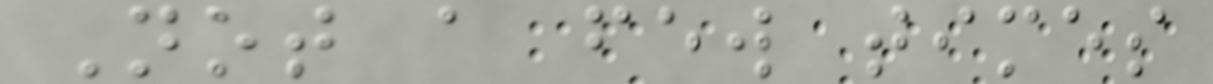Not a few times
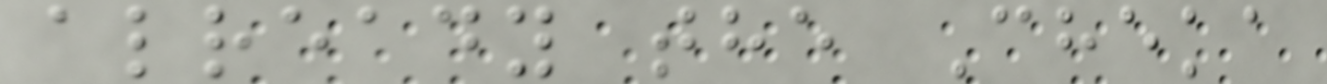already the Cheka
